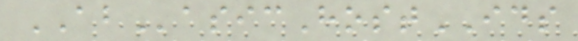ABasicHostIDS
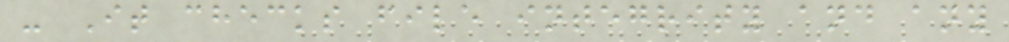- It checks file integrity and any
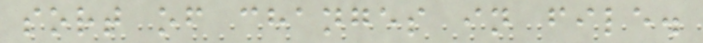sort of changes in file.
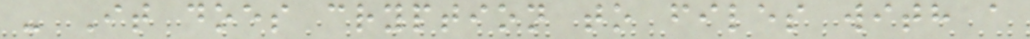- It does cryption to files with a
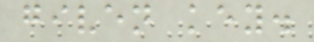given key.
